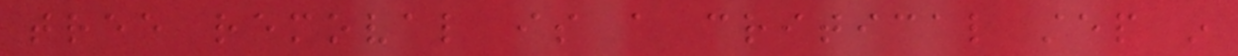tree removal is a critical step in
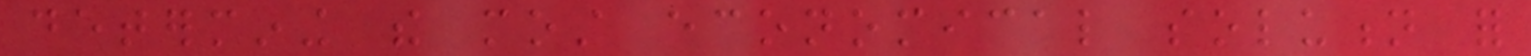determining the most economical solution for
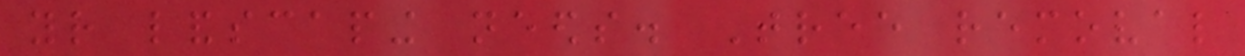your landscaping needs. Tree removal
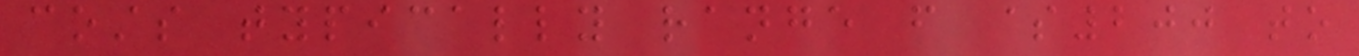costs typically range from $200 to
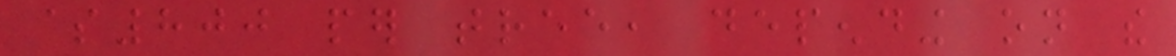$800 per tree, depending on the
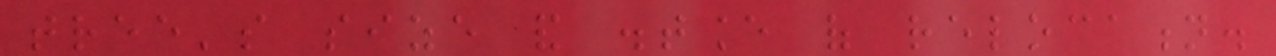tree's size and distance of relocation.
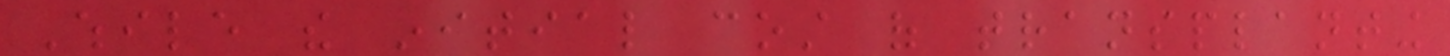While the initial cost of transplanting
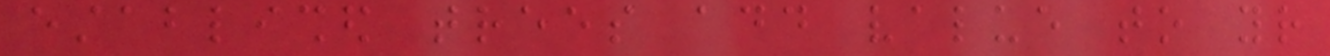established trees add value to your
